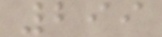299
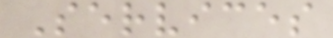Services
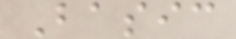Basic
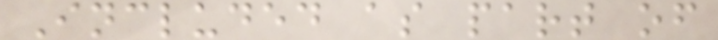Included as part of
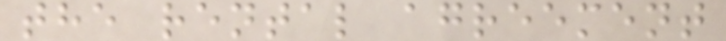the rental agreement
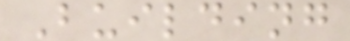Building
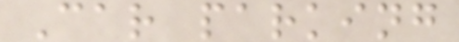Car parking
